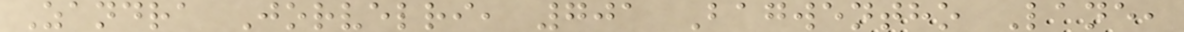Zandra Jorvelri, 701 Bagwentho Lane,
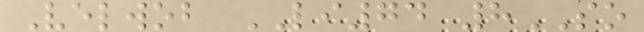Velwob LI74 8SO
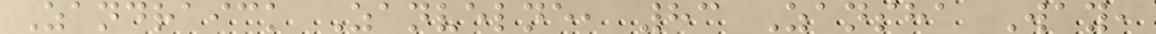Zandraick Zanvelne, 83 Zansha Way,
